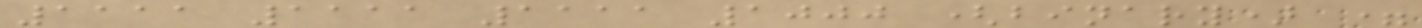1111 1111 1111 1000 (binary) =
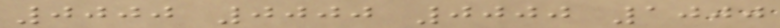0000 0000 0000 1000
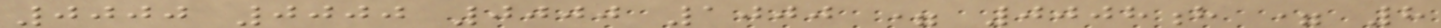0000 0000 0000 1000 = 0008h = 8
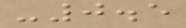-0.5
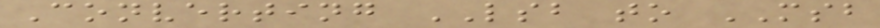Converting LSB to MSB
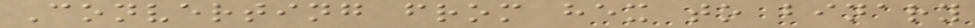Converting from hex to binary
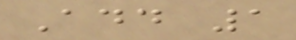Add 1
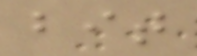bit
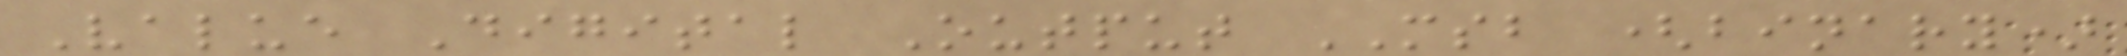Value Digital Output MSB (binary)
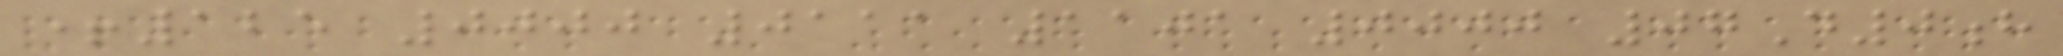+125 0000 0111 1101 0000 07D0h
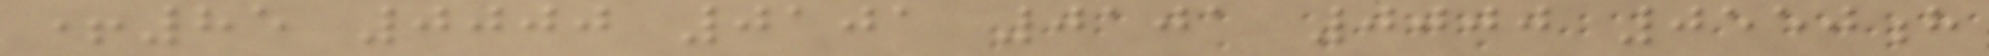+85 0000 0101 0101 0000 0550h
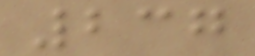237
